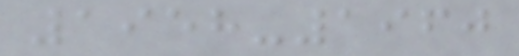1958-1960
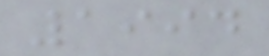1994
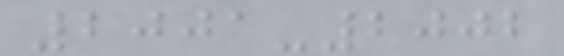2001-2002
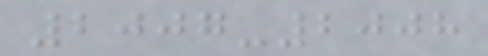2007-2008
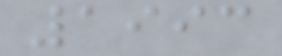1993
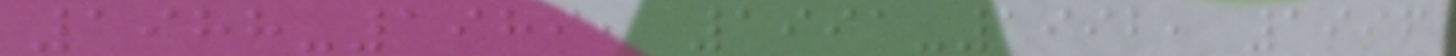1988-1989, 1991-1992, 1996
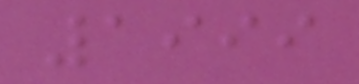1999
